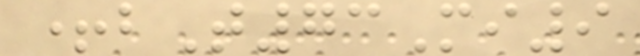+bT73Mi9
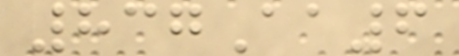837Aa6
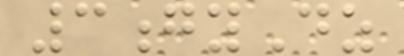3gyDz
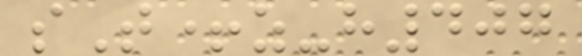sT+z-h407
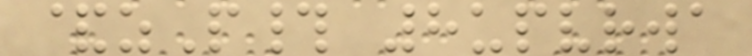&zP# 8upvrwa
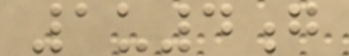1u4g
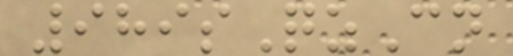989sQzCn
